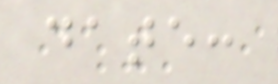date:
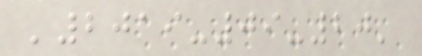'2019-09-20'
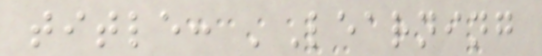title: 'Learning
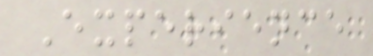Experience
